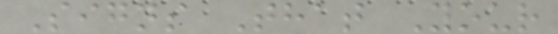Signs That Your
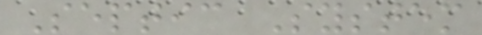Septic System
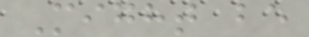Might be
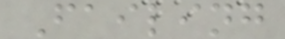Failing
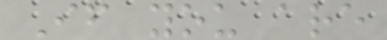If you are
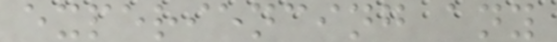experiencing any
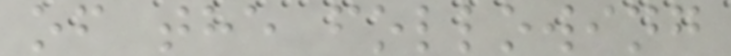of the following
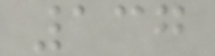137
